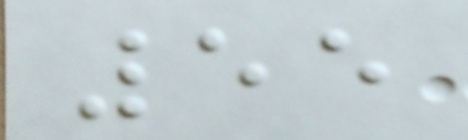55
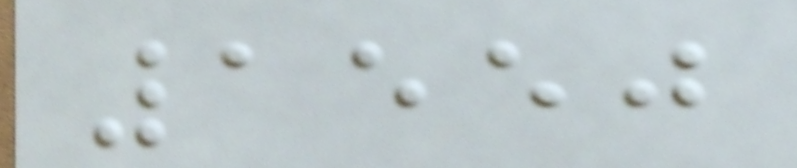1550
